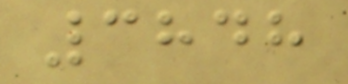3848
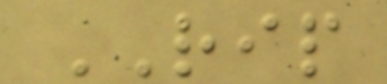RIP
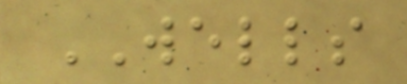WELLS
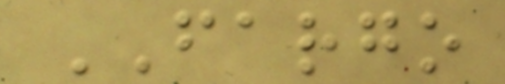FARGO
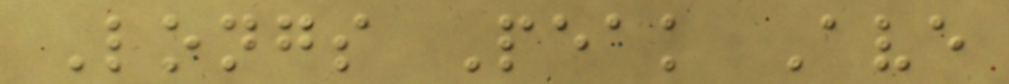Longs Peak Ave
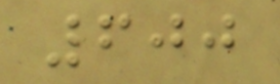600
